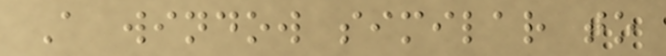A window similar to
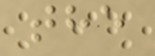the
